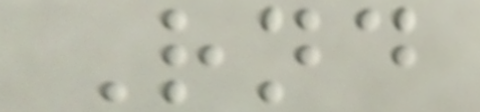Rnd
